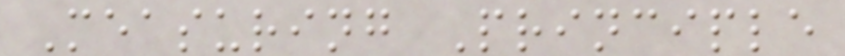Measuring Principle
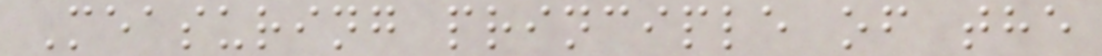Measuring principle of the
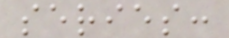series:
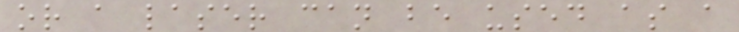or a laser can be used as a
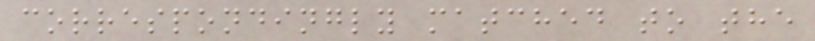correspondingly matched to the
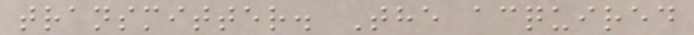transmitter. The acquired
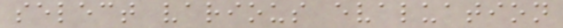select various evaluation
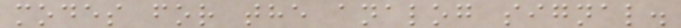modes for the analog signal.
